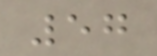57
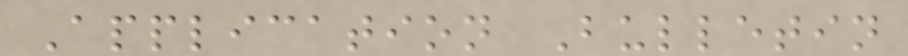Application Bulletin
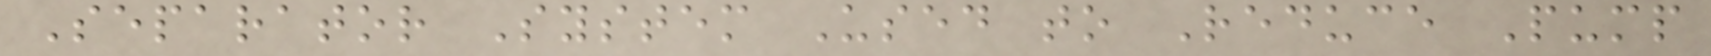Separator System Used to Reduce Pump
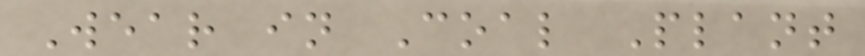Wear in Coal Plant
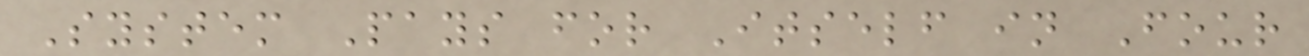System Pays for Itself in Four
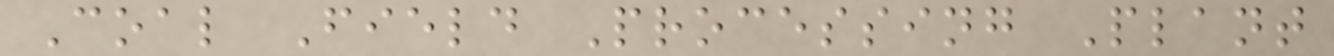Coal Field Processing Plant
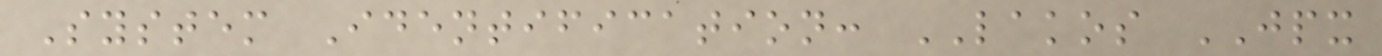System Identification: LAKOS JPX
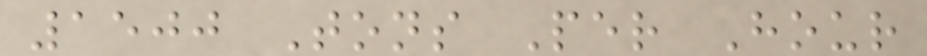1500 Tons Per Hour
